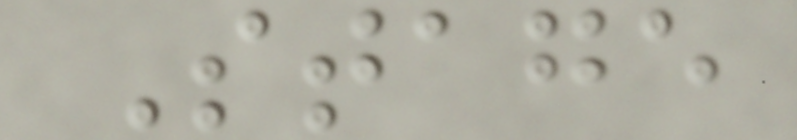Stage
